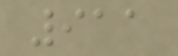911
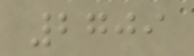2709
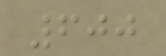600
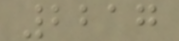2217
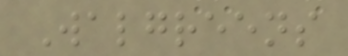Walgreens
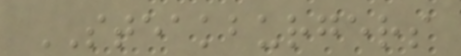STEAKBURGERS
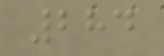284
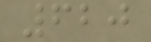620
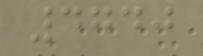4740
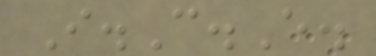I.C.E.
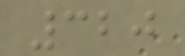320
